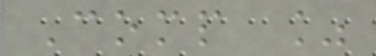Comp %
